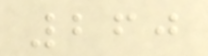260
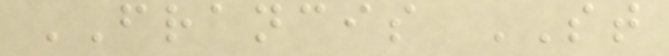FRANCIS ST
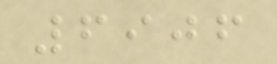6906
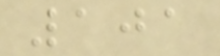101
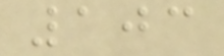103
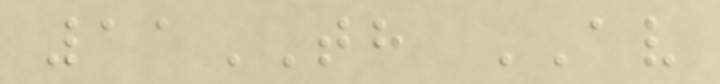11TH AV
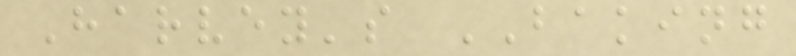Harvey's BAKING
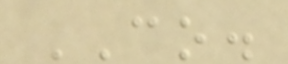CO.
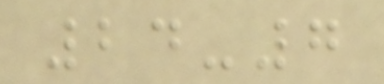24-7
